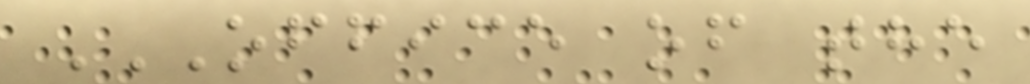OFFICE OF THE
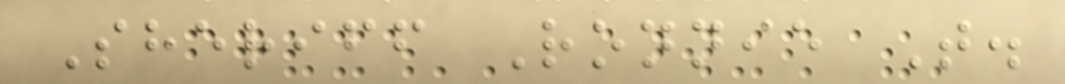Sheriff Ronnie T.
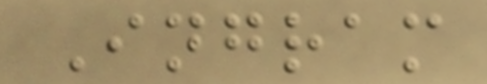Ingram
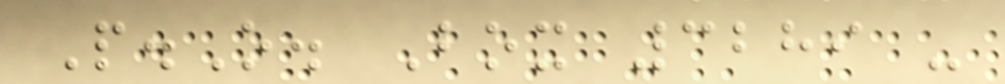P.O. Box 3289 -
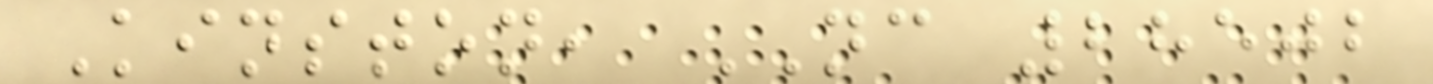Kinston, NC 28502
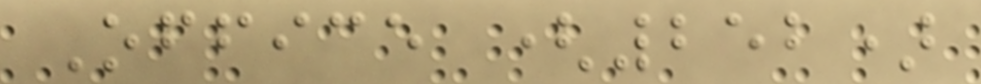Office (252)
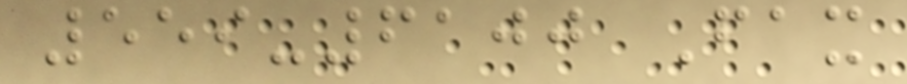559-6100 Fax
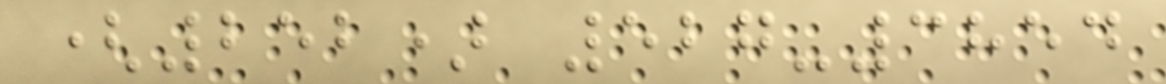(252) 527-3854
